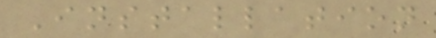Installation
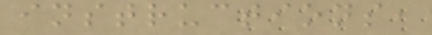instructions,
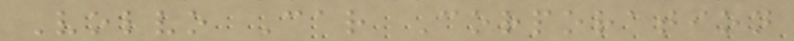Volvo Car Corporation
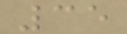35
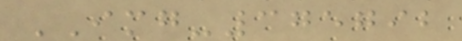IMG-375792
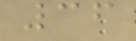36
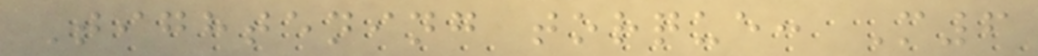Tightening torque: M6
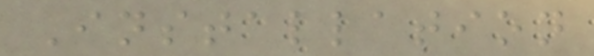Installation
